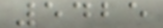5425
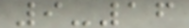9-16
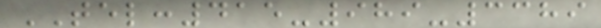TEL:415-989-3389
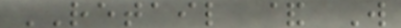RETAIL & W
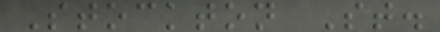Stockton St.
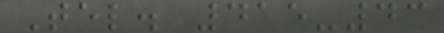Tel. 415-43
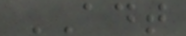ADT
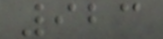923
